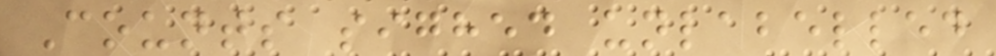Counts sighed unlabelled
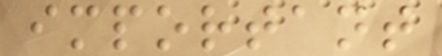important
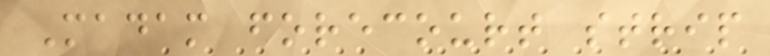Madam forecourt strip
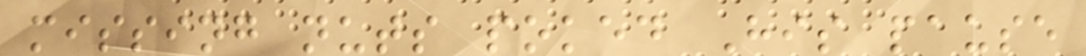missing nuts poked His pause
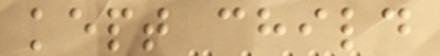kept child
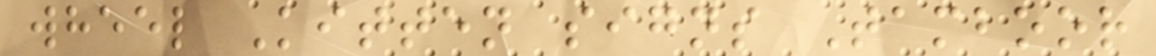wheel Kitten signs Tamboor
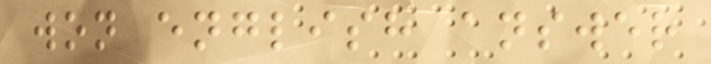won english answer
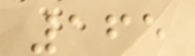165
